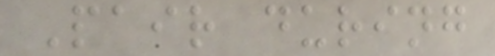Pair during
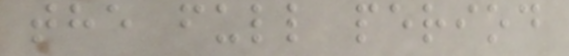the full period
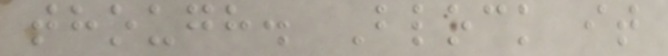though. Block it
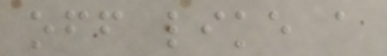off like a
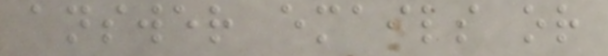answer emails or
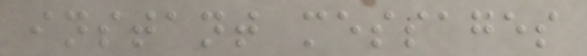instant messages
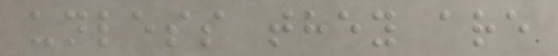unless they are
